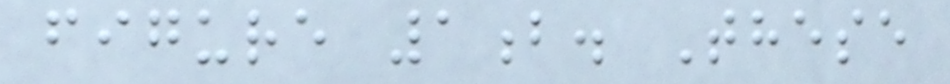figure 1b. These
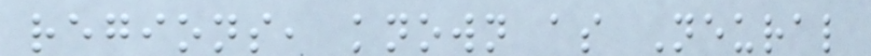regions, known as Neural
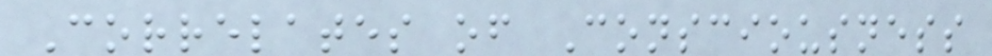Correlates of Consciousness
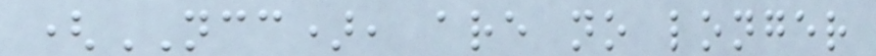(NCC), are no longer
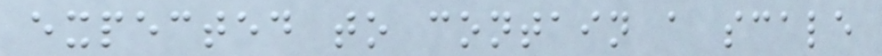expected to contain a scale
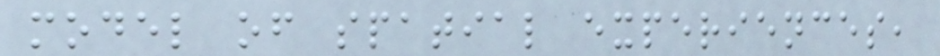model of spatial experiences,
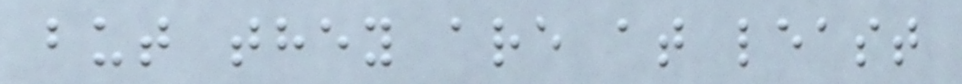but they are at least
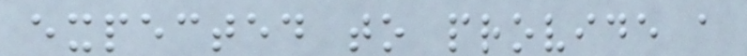expected to provide a
